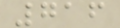716
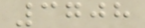3708
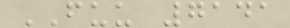FUU 7141
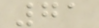71
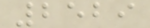2529
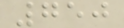750
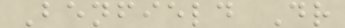Benfield Dr
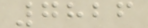7826
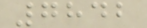7842
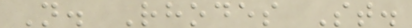N. Rhodes St.
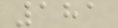181
